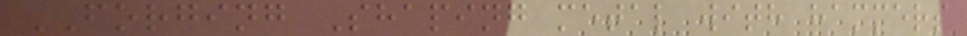FORGING Shaping metal with hammers
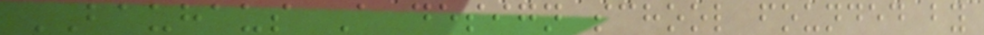BAUHAUS A design school founded by
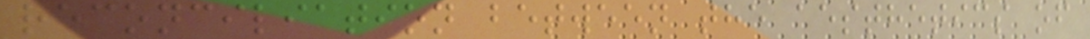reconciliation between the aesthetics of
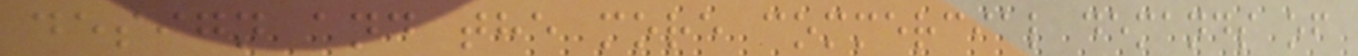design and the more commercial demands of
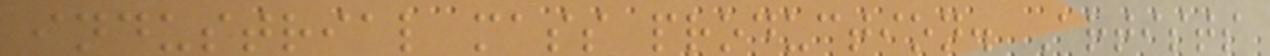industrial mass production. Artists
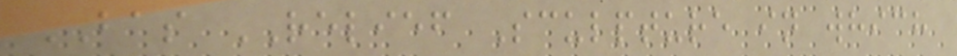BAS RELIEF Sculpture in which
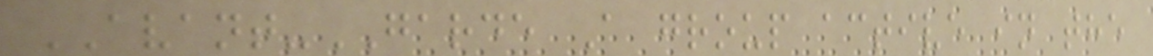AVANT-GARDE A group active in the
